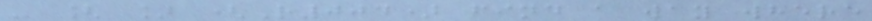- [ ] (R004) find a way where
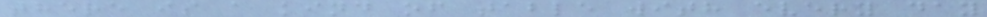there is a kind of table with every day
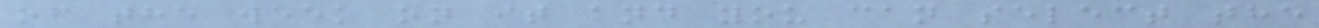of the week on it and you can select the
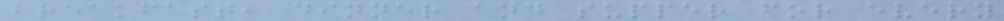breakfast, dinner and supper for every
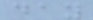day
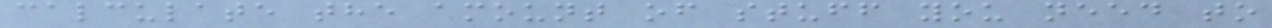calculate the amount of stuff you need to
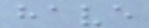have
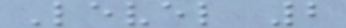Level 2
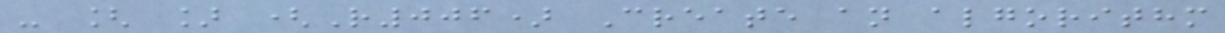- [ ] (R006) Create an algorithm
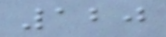120
